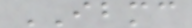IBMC
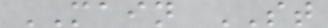MAIN ST
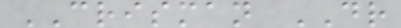CRISMAN DR
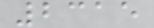2315
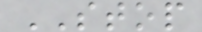STOP
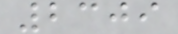2309
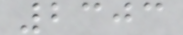2303
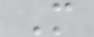M
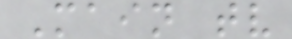Main tv
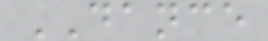DANCE
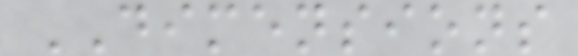DIMENSIONS
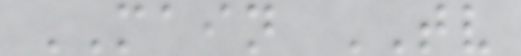MAIN TV
